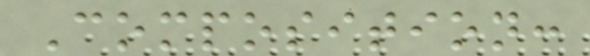Composition:
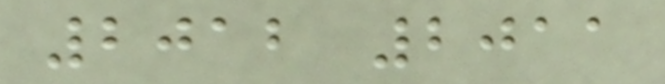2012 2011
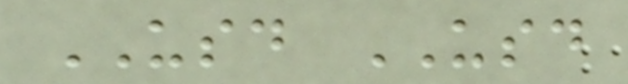USD USD
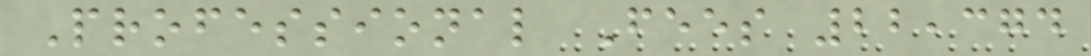Professional Fees 22,374
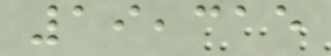19,315
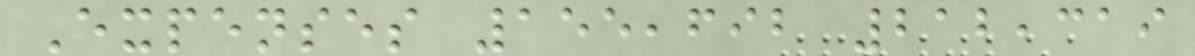Expenses 155,692 212,319
